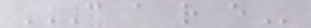C A R E
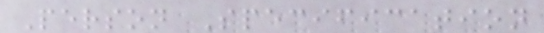Person Specification
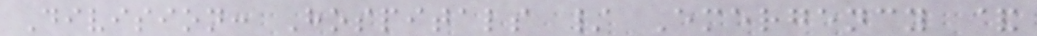Division: Hospitals / Emergency &
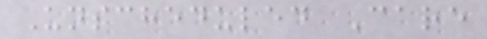Unscheduled Care
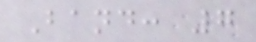Band: 7
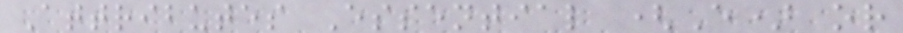Attributes Essential (E) or
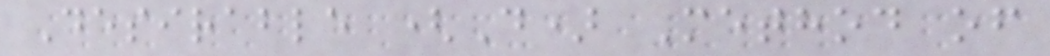Desirable (D) Method of
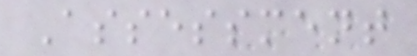Assessment
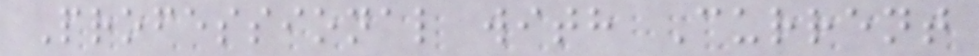Professional with Current
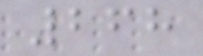268
